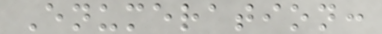Enumeration:
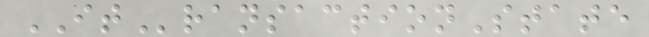ITransactionState
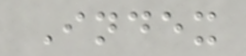Index
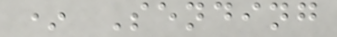* Sending
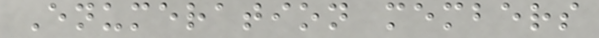Enumeration members
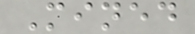Mined
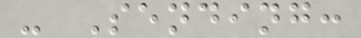- Sending:
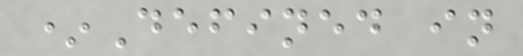*Defined in
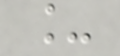_
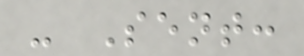- Sent:
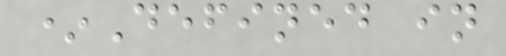*Defined in
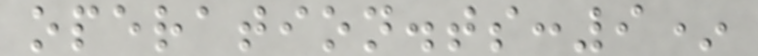operation.ts:9*
